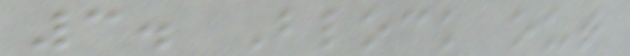3. Block out
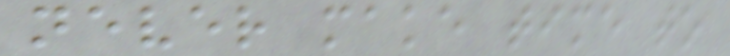never make time to
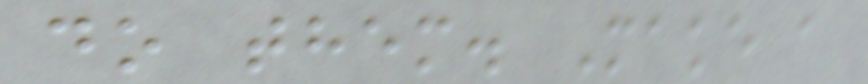do them. Make a
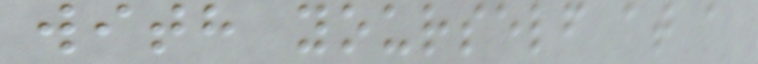with yourself at a
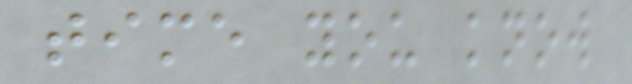time you know
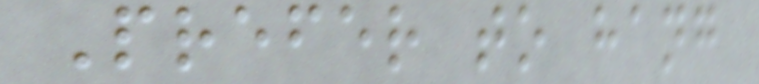Prefer to hang
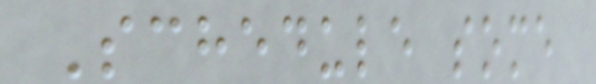Schedule some
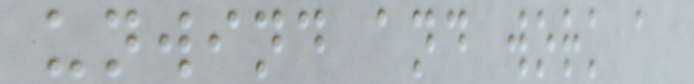unwind and work a
